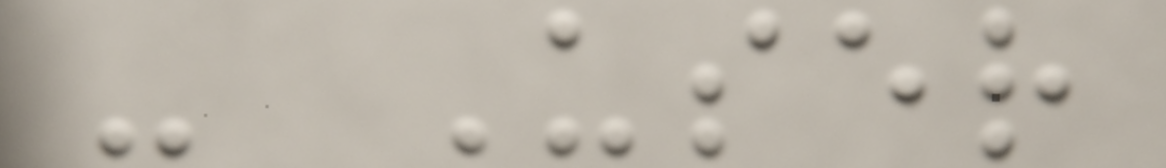- User
